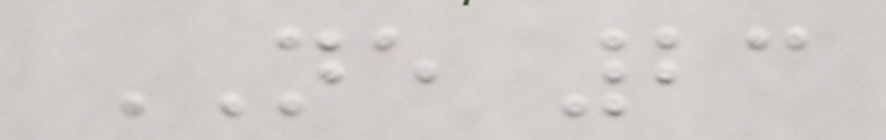NE 23
